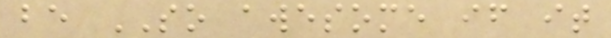be SO awesome if it
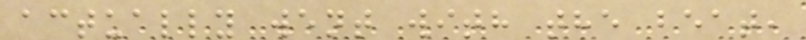actually went with the beat,
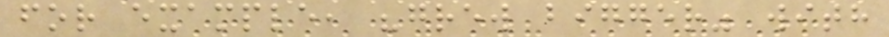for example, "grew bigger" with
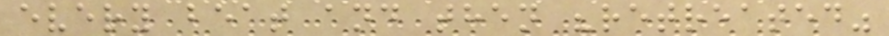every beat and then "retreated"
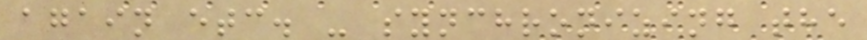again etc. - synchronizing the
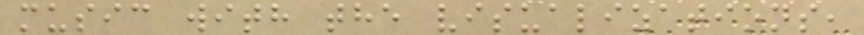music with the visualizations,
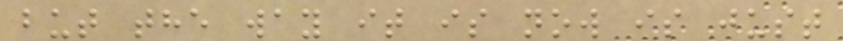but the way it is now is just
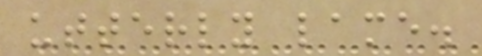utterly lame.
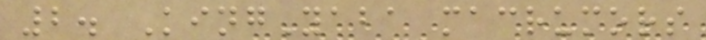2. KingYaba macrumors
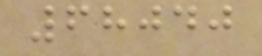68040
